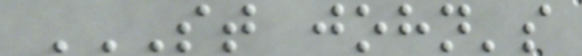ST JOHN'S
